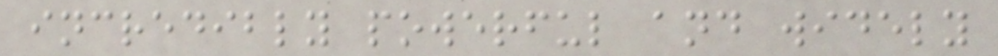incredibly powerful and widely
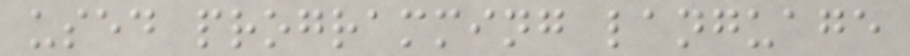used programming language
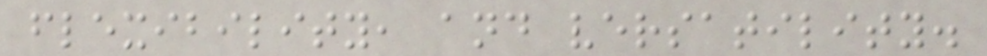flexibility, and versatility.
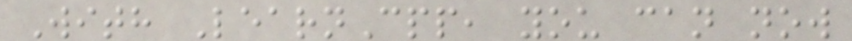With LearnCpp, you can now
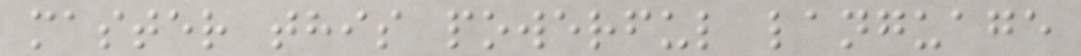master this powerful language
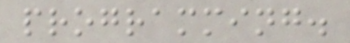programming.
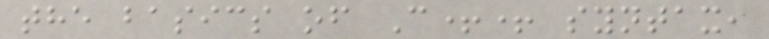the basics of C++ syntax,
